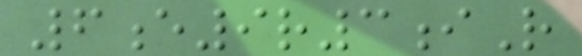6e9r3iR
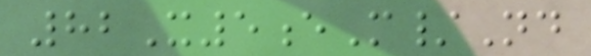82X5eM/Nd
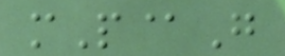mP@G
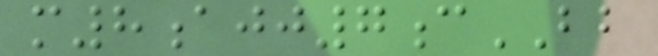m8ajj7cBB
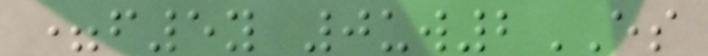=f5y 0uw2ES
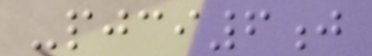-pjci6j
